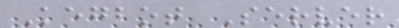Kegbot Server
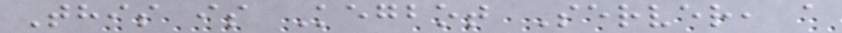This is Kegbot Server, a
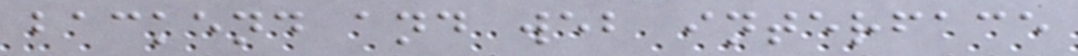backend and web interface
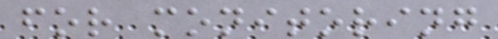for monitoring
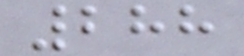288
